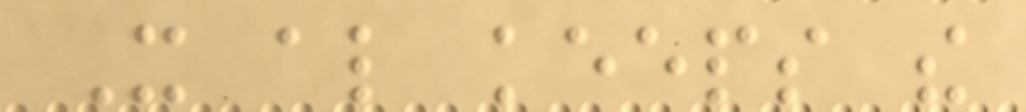It also keeps the
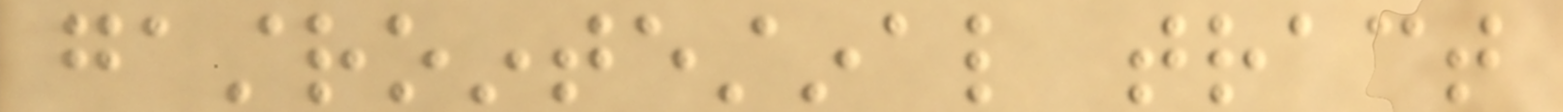gastrointestinal tract
